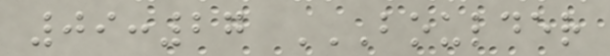09:27 BOULDER
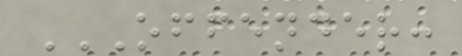OFFENDER:
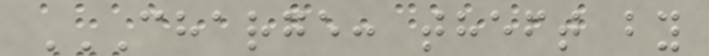CHARGE: THEFT BY
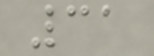31
